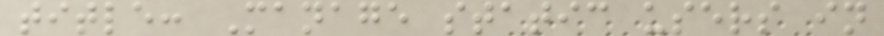title: Manage static users in
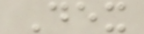Dex
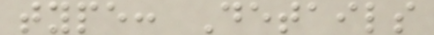type: Details
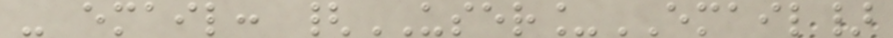- email: {USER_EMAIL}
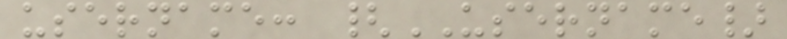username: {USERNAME}
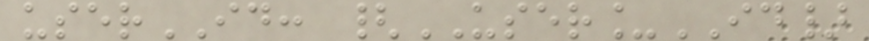userID: {USER_ID}
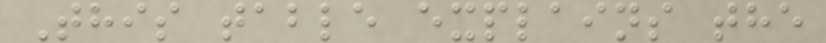This table explains the
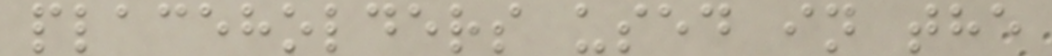placeholders used in the
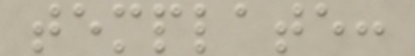template:
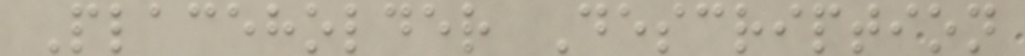Placeholder Description
